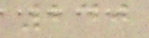240
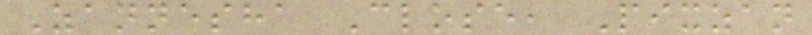Zannesha Close, Pixzan
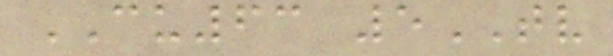CU63 5TV
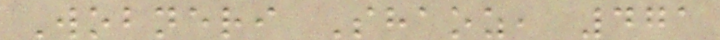Wobneri Shaoz, 471
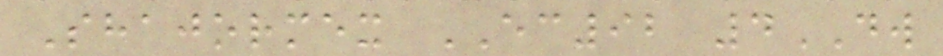Shajormex EC92 4DW
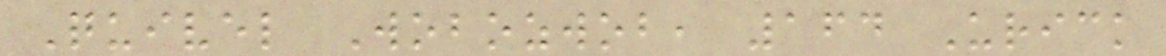Quivel Wobozwob, 164 Urick
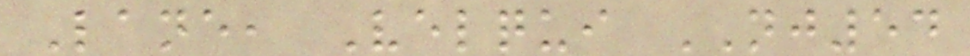Lane, Velqui NJ54
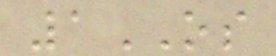1OS
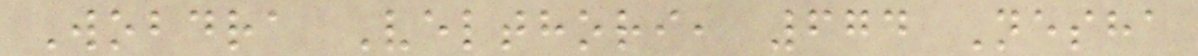Wobdra Velthori, 674 Nesha
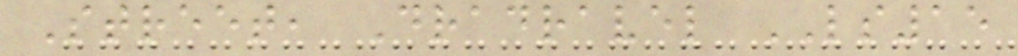Street, Dradravel LS15
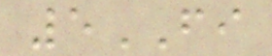5FI
